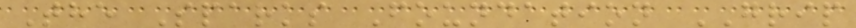The Sparks Foundation GRIP
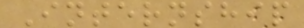Internship
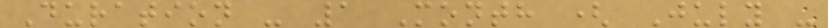Duration - 1 Month ( July -
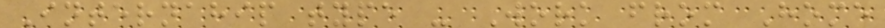Internahip type - Work from Home
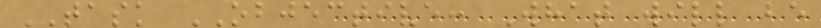TASK OBJECTIVE: What will be
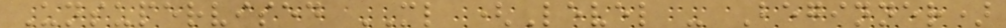Unsupervised ML (Level - Beginner)
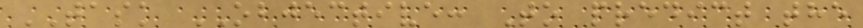TASK OBJECTIVE: To predict the
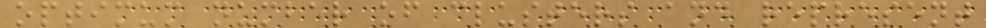optimum number of clusters and represent
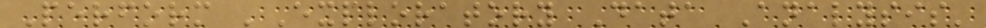Perform 'Exploratory Data Analysis'
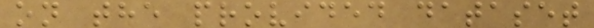on the provided dataset
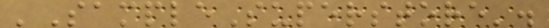'SampleSuperstore'.
